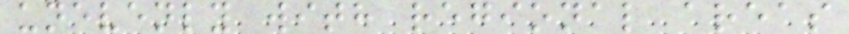unevenly with regional areas
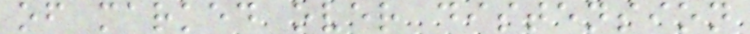of marked over distension
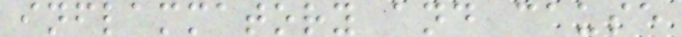inflammatory and cause
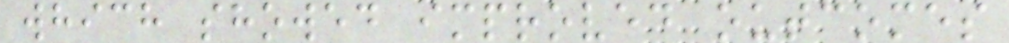which showed improved outcomes
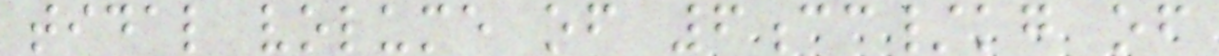tidal volume of 6cc/kg of
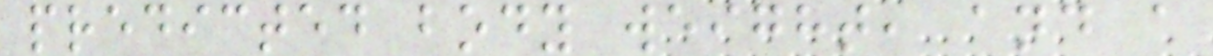predicted body weight, and a
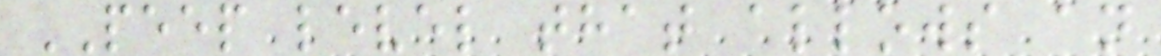PEEP level that allows an
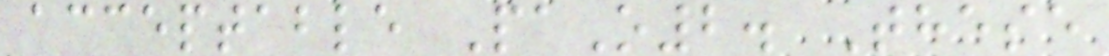acceptable PaO2. These
